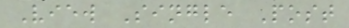View Single Post
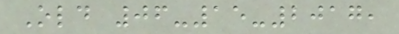Old 06-15-2017,
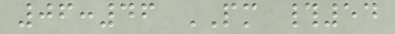06:46 PM #54
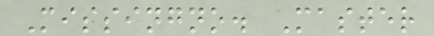Missingno. Master
